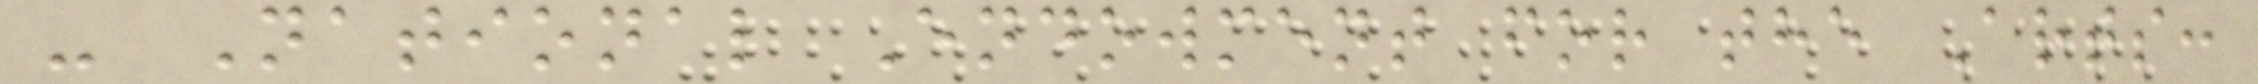- National Endowment for the Arts:
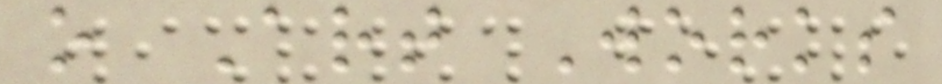o Art Works
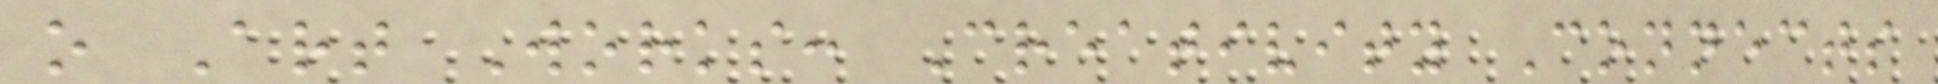o Art Works: Creativity Connects
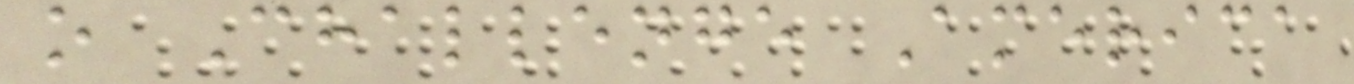o Challenge America
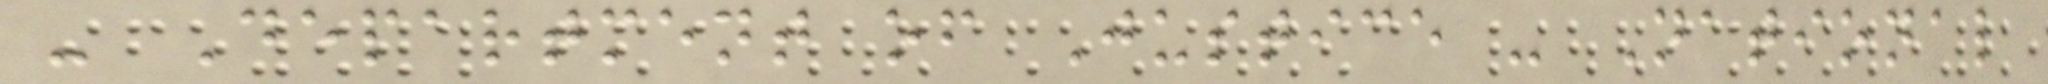- Department of Justice - National
